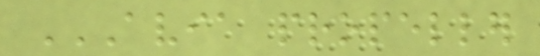AVIA PROPELLER
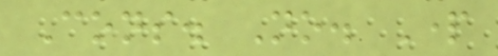Cons. No. Part
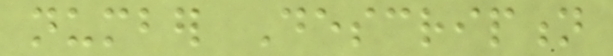number Description
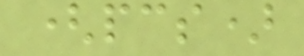(pcs)
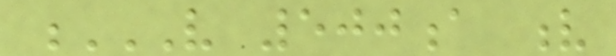V 500A V
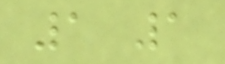1 1
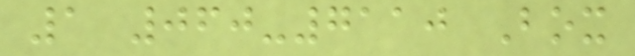1 060-7110 Box
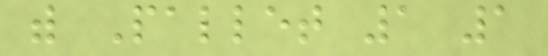with Pallet 1 1
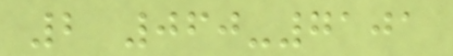2 060-7101
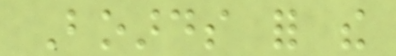Boards for the
